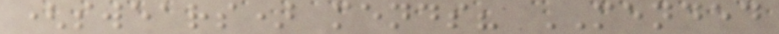(swears) mends? MENDED
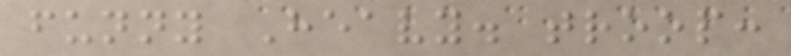funny Heavy. troop:
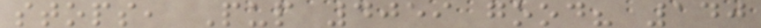stops, Pup 4059 good? 140
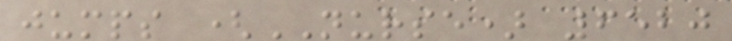jumps (NURSE) 6520
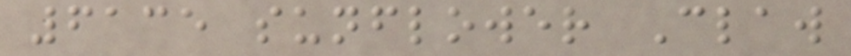6135 sunflower Claw
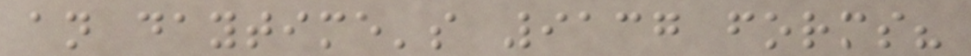an daytime's 9137 forms?
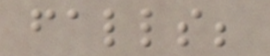falls;
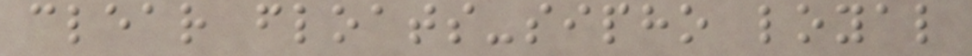clear floats-sipho loyal
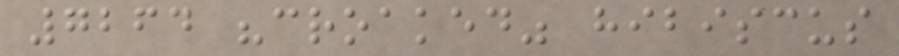7264 "croaked" hibiscus
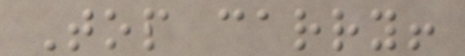Top carry!
